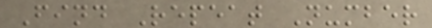Find Repeat Number
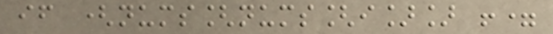if (nums[nums[i]] !=
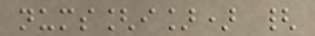nums[i]) {
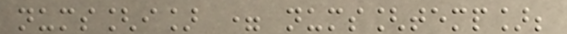nums[i] = nums[temp];
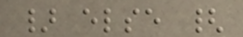} else {
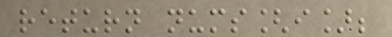return nums[i];
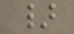}
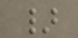}
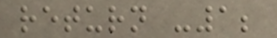return -1;
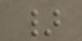}
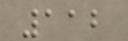112
